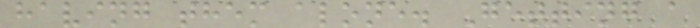having them alone. Getting a
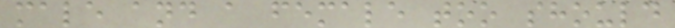male and a female too should
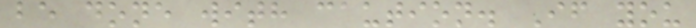be done with caution. If you
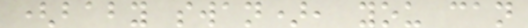(baby swan), you can
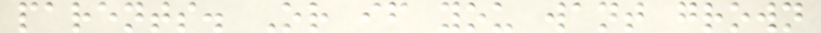parents. Or if you want grown
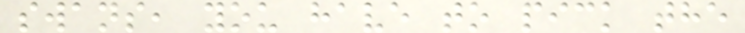swans, you have to pick the
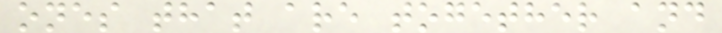ones that are together and
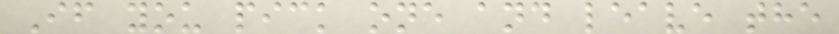If you pick one and leave the
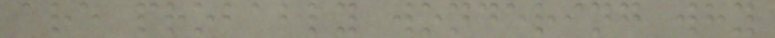are probably wondering why
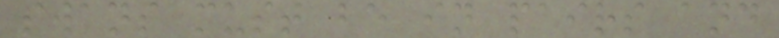swans must be in pairs and
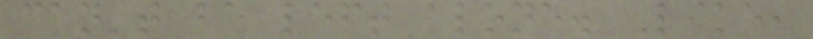can't be left alone. Like,
